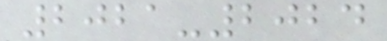2021-2024
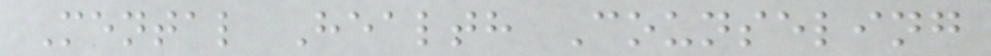Mental Health Counseling
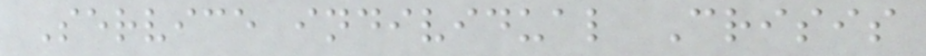Service individual Crisis
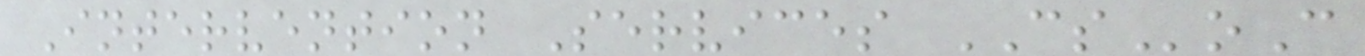Intervention Services CSoC
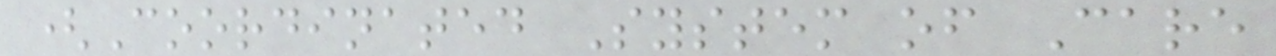(Coordinated System of Care
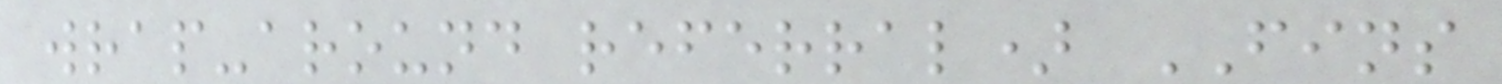wrap-around referral) FINS
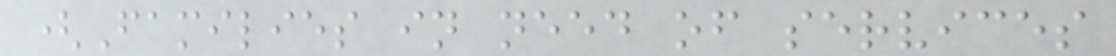(Families in need of services
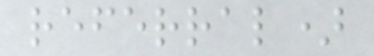referral)
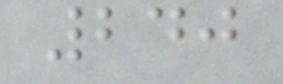240
